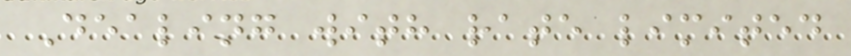Dealing with rate limited
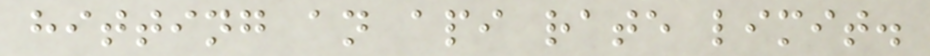hitting an api rate limit.
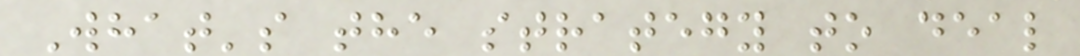What's the strategy to deal
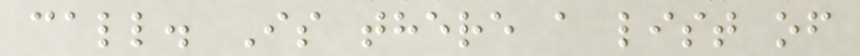call. Is there a list of
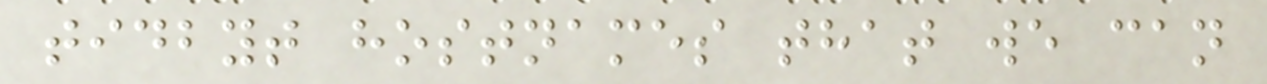tidbyt hostnames that we can
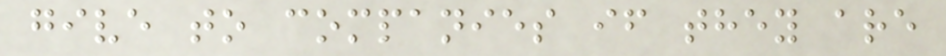give to companies if they are
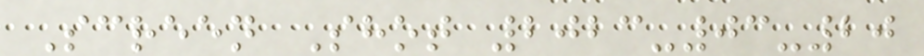Screen Shot 2023-03-20
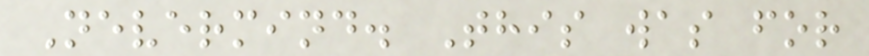Nevermind. This was for
